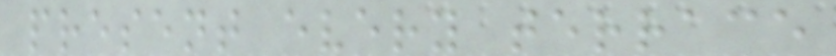present every terrace
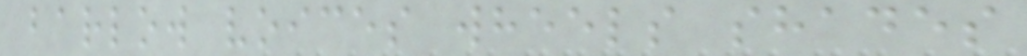barlow voices wheels shades
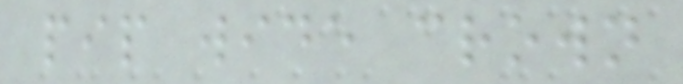pip wide crown
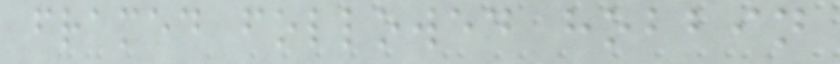framed followed hobbin
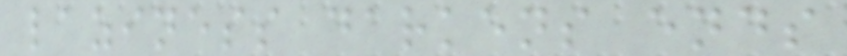laziness darkens ends
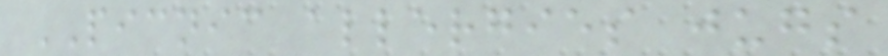PICNIC allergies jugs
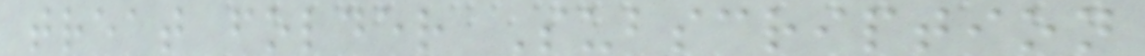treat folder Subscription
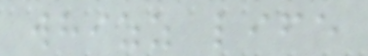whizz life
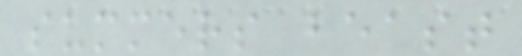summers beast
